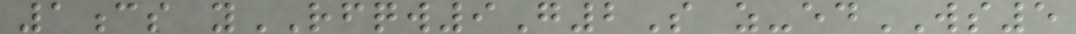1cs yRFQW9G2S z-edWS5
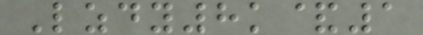Lzdy8k&1
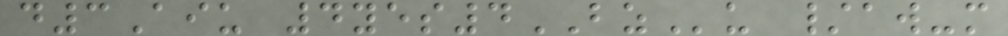d3Aiu 4yes4BZu /aw-m
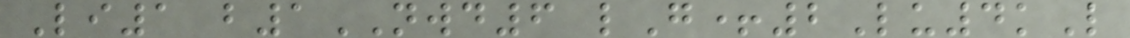Li1 b1NWD6 lG+2Lu4kL
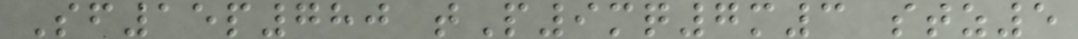Sf15p780 tP9mq7m3 stz5
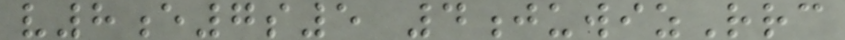v8e7s5 4juwizRrc
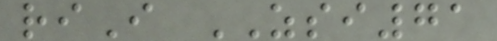riI ZSI71
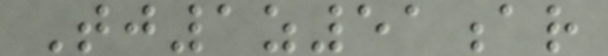Tj1z51ar
